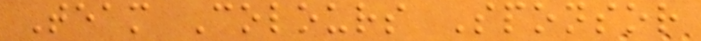Team Colours Sponsor
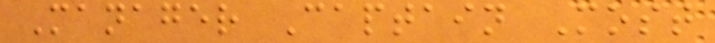Manager Captain Most
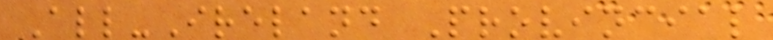All-Ireland Provincial
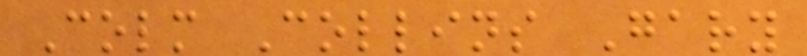Colm Collins Gary
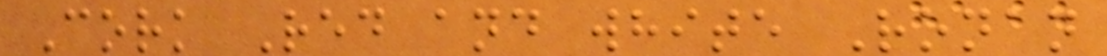Cork Red and white Ronan
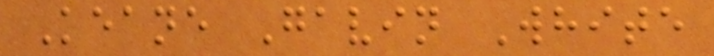Keane Gavin White
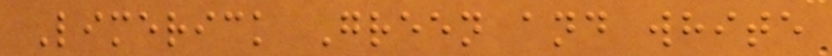Limerick Green and white
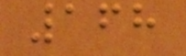168
